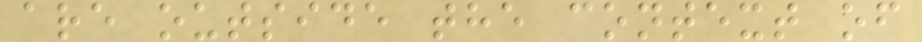are outside the context of
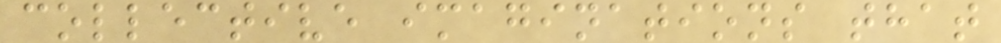collective imaginations that
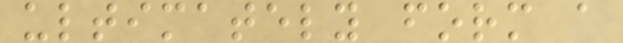ultimately form a
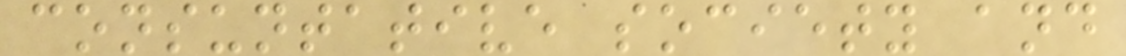consuntative society and
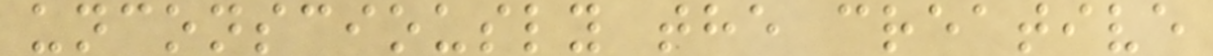unconsciously the creative
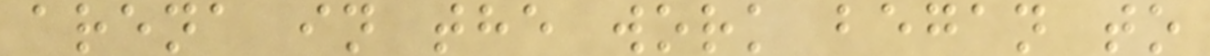arena in the work began to
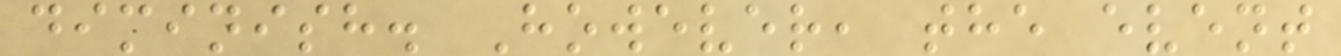diminish. However, the event
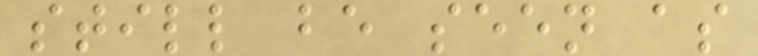still be seen as
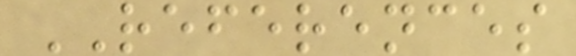REFERENCES
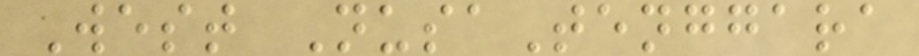West NusaTenggara
